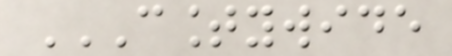COUNTYWIDE
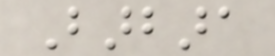Barbara
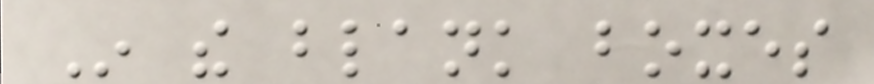In the blank boxes
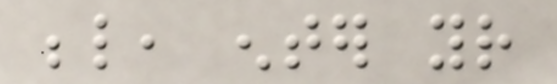below, enter your
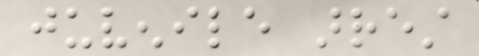juvenile arrest
